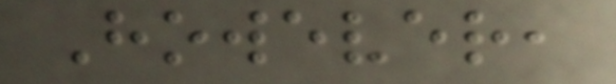However,
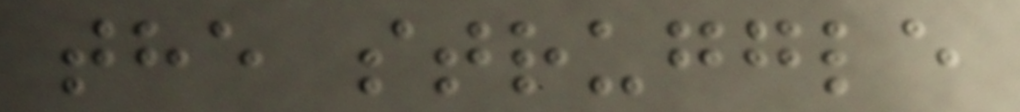the struggle
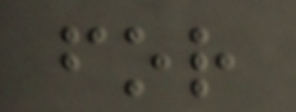for
